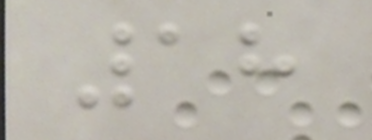18
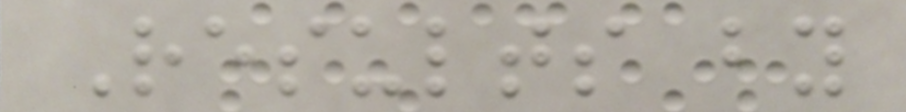Results by
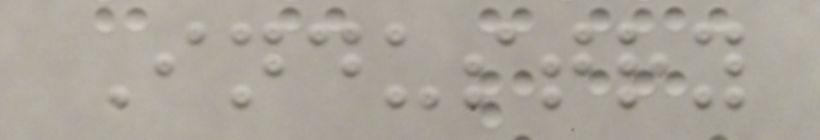Industry
